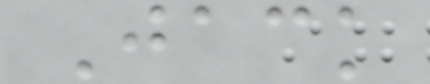Jack
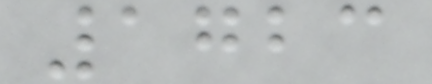1723
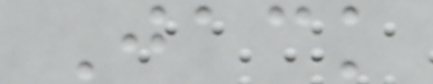Jack
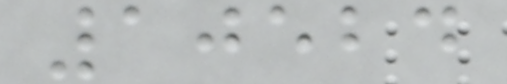10524
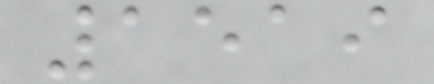1519
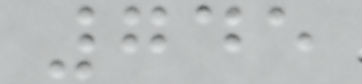745
